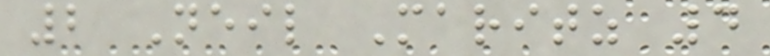2 Neil Maritz 4
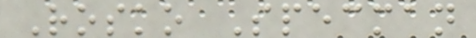Rosko Specman
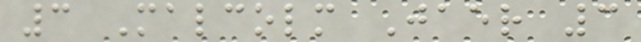3 Malcolm Jaer 3
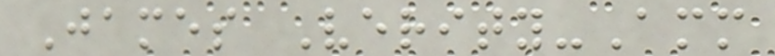James Verity-Amm
